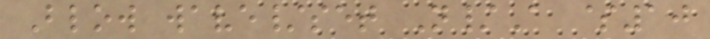Blow wave/set N/A $10
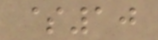$10
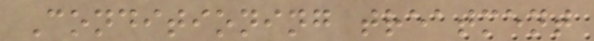Conditioning treatment
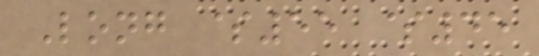Long $55 $45
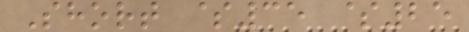Short $35 $25
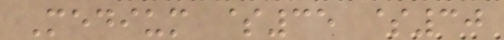Medium $35 $30
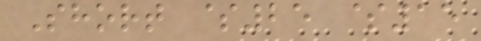Short $25 $15
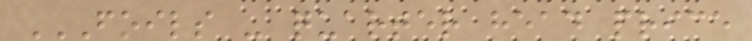FOILS - QUARTER HEAD PRICE
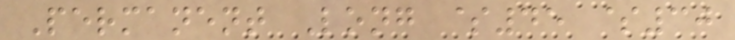Permanent Long $45 $30
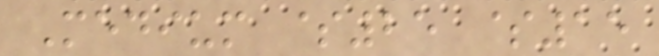Medium $25 $15
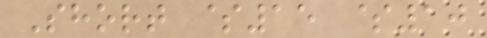Short $15 $10
